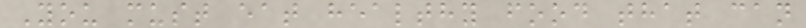You must eat healthy food that can
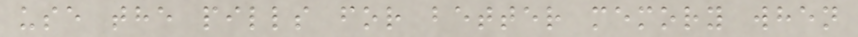use the pills for better memory when
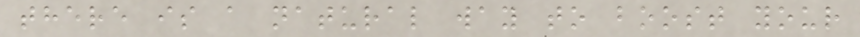there is a natural way to boost your
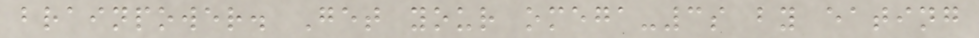brainpower. Get your omega-3s by eating
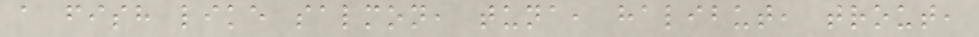a fish like salmon, tuna, halibut, trout,
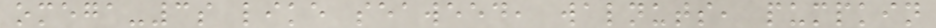omega-3s like seaweed, walnuts, pumpkin
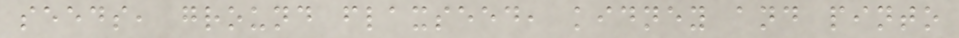seeds, ground flaxseed, kidney and pinto
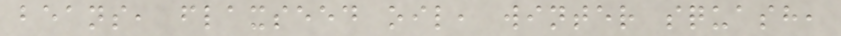beans, flaxseed oil, winter squash,
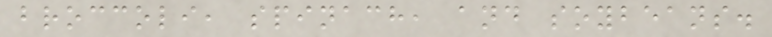broccoli, spinach, and soybeans.
